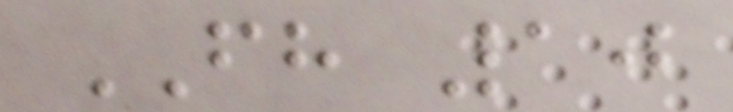FH 10
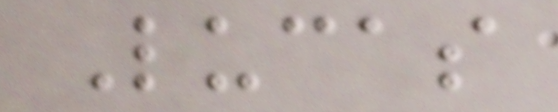Lucas
